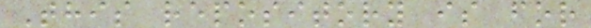This repository is for
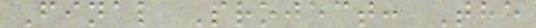Final Project: The
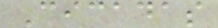Cicadas
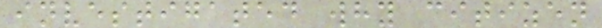investigated why citizen
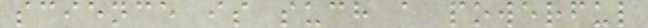science is such a powerful
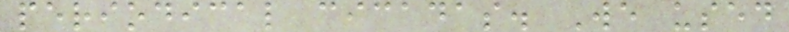periodical cicadas. We used
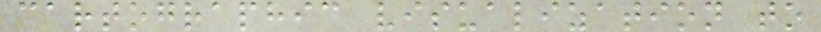cartographic visualization to
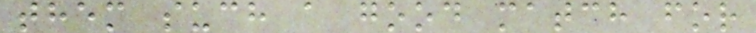them such a good match for
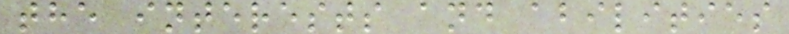the interests and abilities
